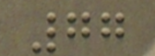77
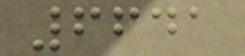6641
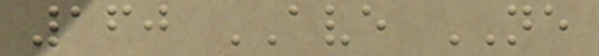160 AVE NE
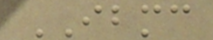IBMC
